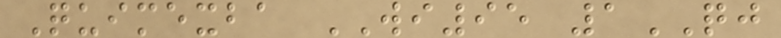Quimexba WI95 1QJ
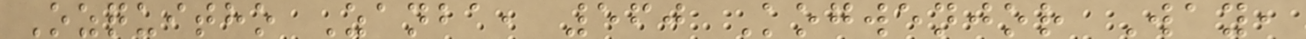Ozquitho Zanba, 560 Kogwenjor Way,
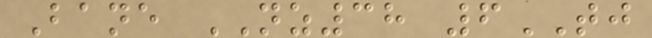Bane NZ38 6TJ
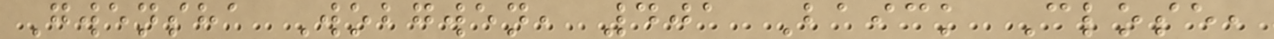Gwensha Wobgwen, 401 Baick Close,
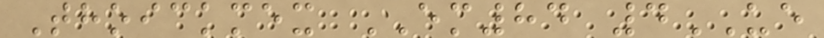Thoickmex EM84 4UE
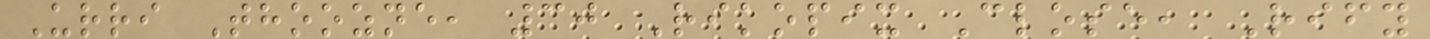Urri Thoozne, 30 Rikopix Close, Rify
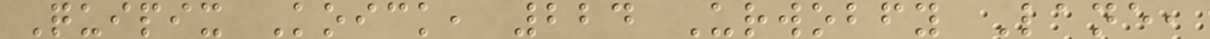Quipix Koick, 224 Urwobfy Lane,
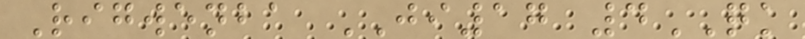Rigwenba JI17 4QK
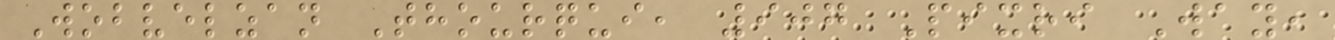Wobvelzan Thourqui, 907 Pixri Way,
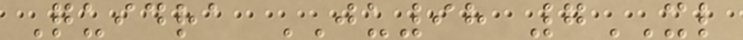Quidra JU98 7XL
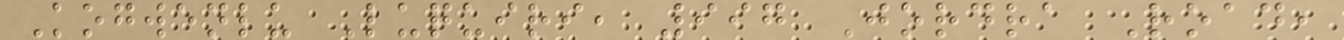Kogwenlu Luquiri, 997 Jordra Road,
